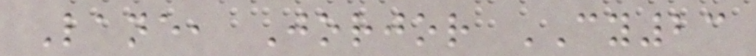Lane, Jorjor CY23
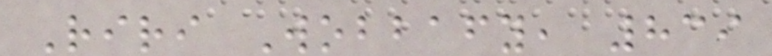Riri Wobbafy, 839
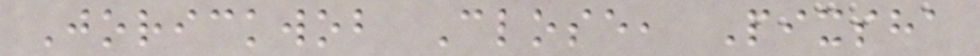Jorickwob Close, Pixsha
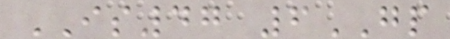IS47 6GP
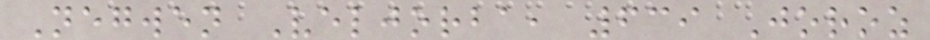Negwen Veljorba, 639 Joroz
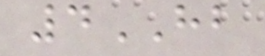4HB
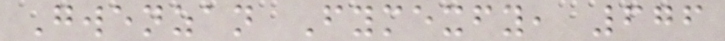Gwenzan Fymexfy, 676
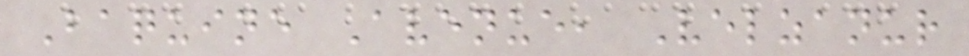Baquine Avenue, Velzanur
